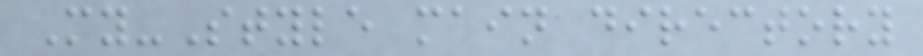My-Style main directory
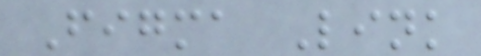Figma Link
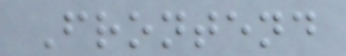Frontend
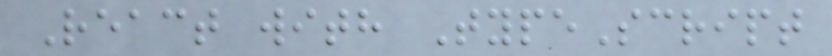React with TypeScript
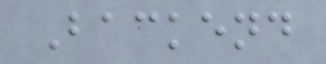Backend
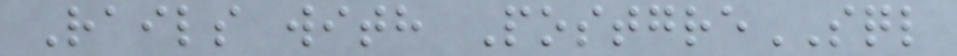Rails with PostgreSQL
